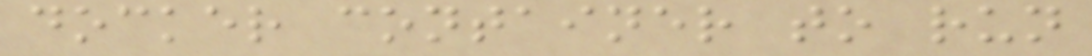docker container to run
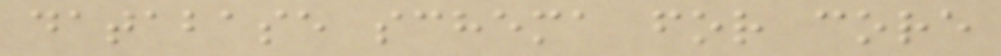database schema for core
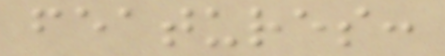features:
